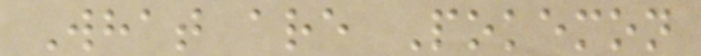What are Pokemon
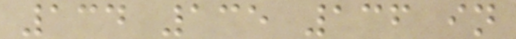134 135 136 in
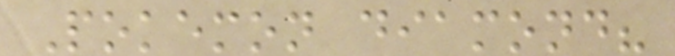Pokemon diamond?
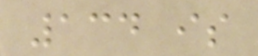134 is
